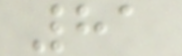81
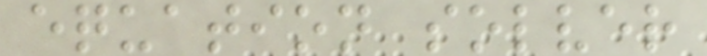equation solver
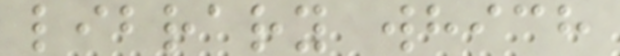library which
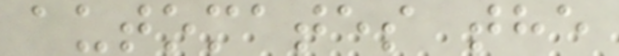automates the
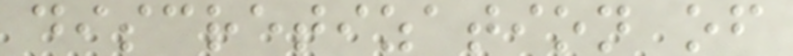discretization of
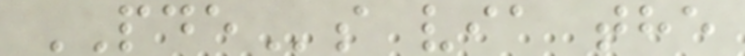PDEs via the
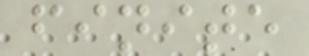finite
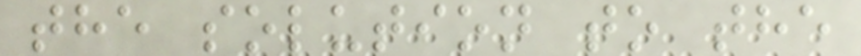the solution to the
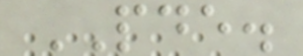PDE.
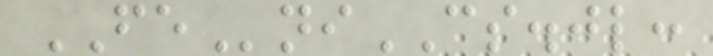FEniCS.jl:
